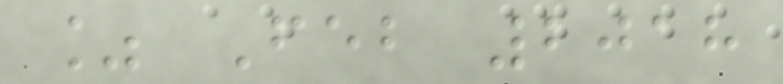% Feb 2018
